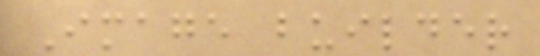Image builder
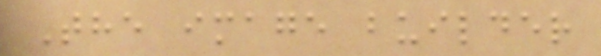The image builder
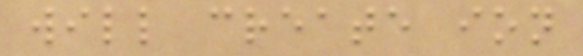will create ion
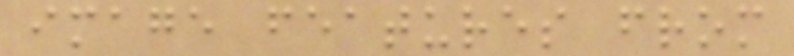image features from
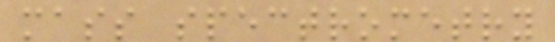mass spectrometry
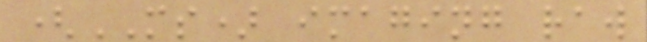(MS) imaging raw
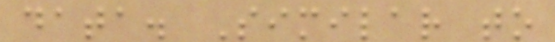data. Similar to
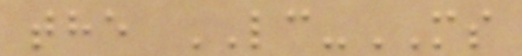the LC-MS
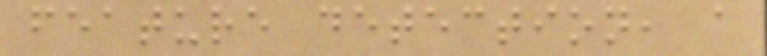feature detection, a
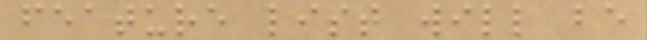feature list will be
